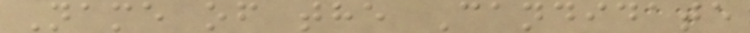Name of the Candidate
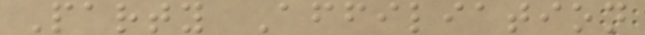Party Affiliation
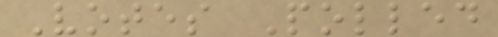Votes Polled
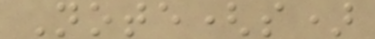Note(s)
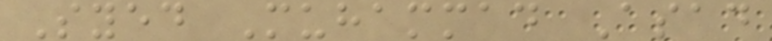Syed Muhammad Asad
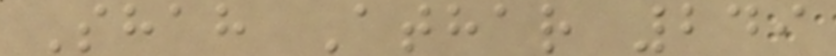Shah Athar 249
